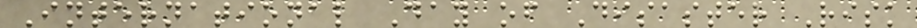International Day of Disaster Risk
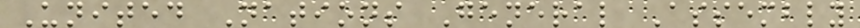United Nations General Assembly
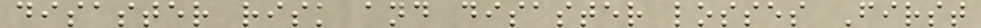disaster risk and disaster losses First
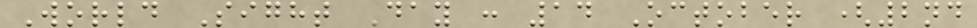World Sight Day : 14 October (2nd
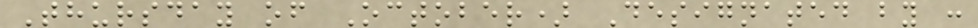Thursday of October) Designated by :
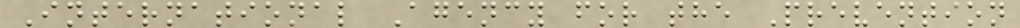International Agency for the Prevention
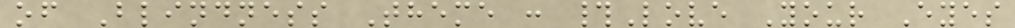of Blindness Theme : #Love Your Eyes
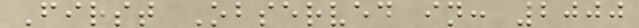First Observed in: 2000
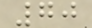70
